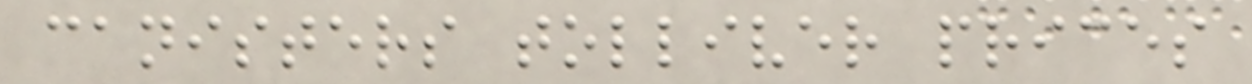canisters tolliver prices
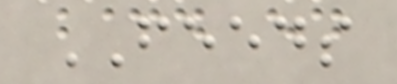FEEDS
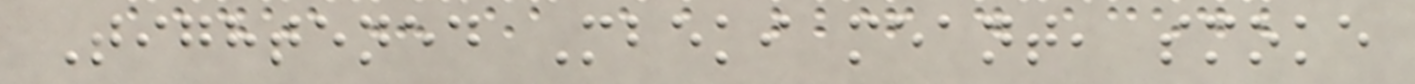Tightened Mbeki meant, smoke
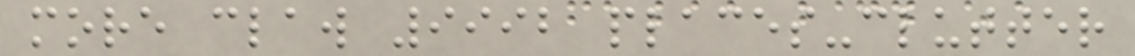more claw 9992 places-clutter
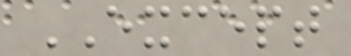EXCEPT
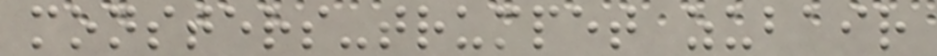monsters-trumpet zubair
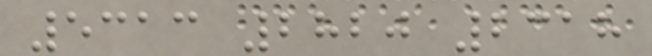5313 2820 2318
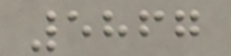5867
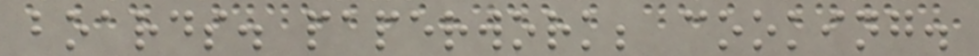boards. paperwork; cooking.
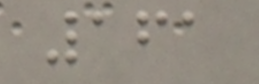161
